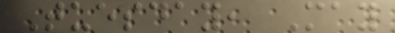Tuesday, May
